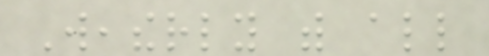Weatherly with all
